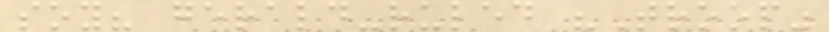soy? gerald-ruled "Troop"
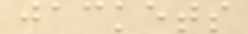jackets
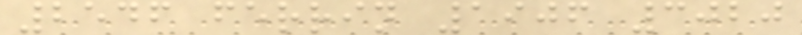2546 ferrin 1906 3020
